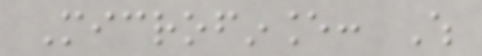Microfinance: Which
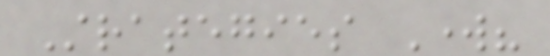Strategies Work?
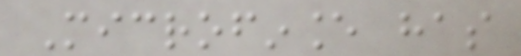Microfinance has
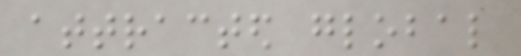attracted global
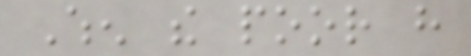When the poor have
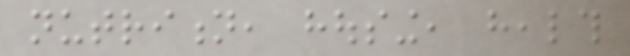nutrition, housing, health
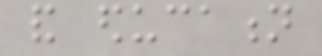and education
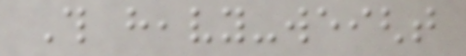This heavy-weight
